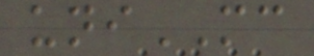uniMC
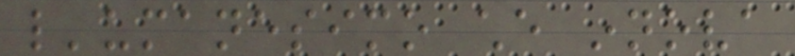l'umanesimo che innova
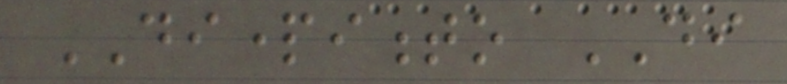DIPARTIMENTO DI
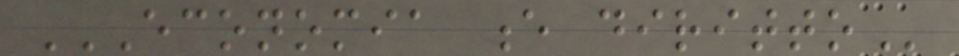ECONOMIA E DIRITTO
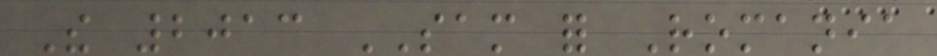The 2013 SAM for Romania
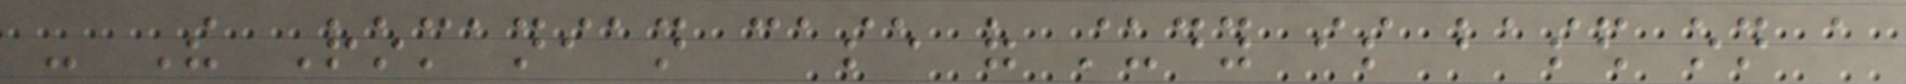- The Romanian case of study is based on a
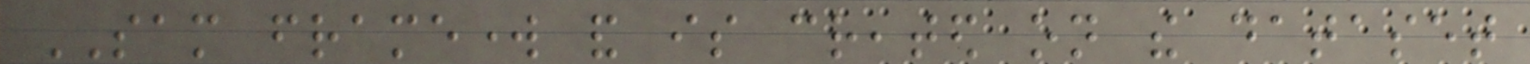SAM framework and is created on the dataset
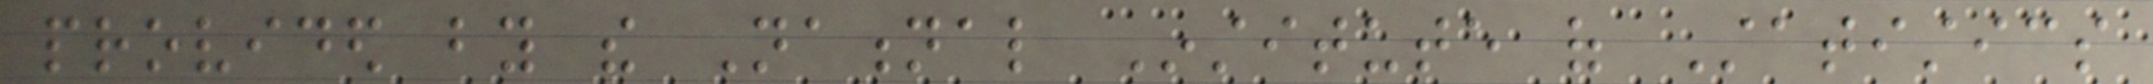provided by the National Institute of Statistics
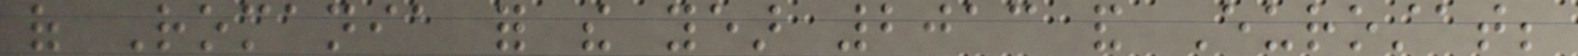of Romania for the year 2013 and Eurostat;
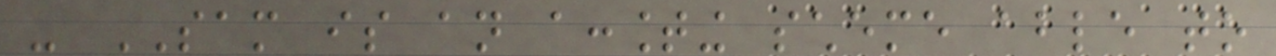- SAM is an accounting scheme able to
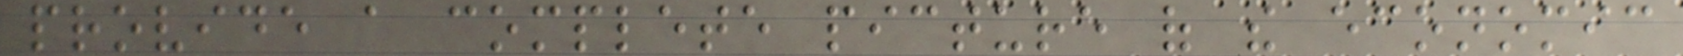provide a complete picture of the economic
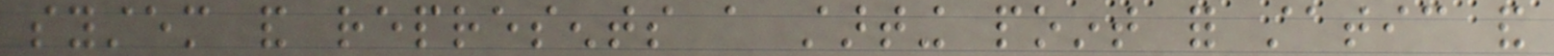system and represents a starting point for static and
